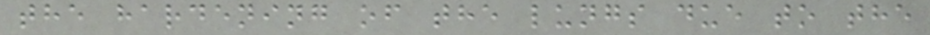the hardening of the lungs due to the
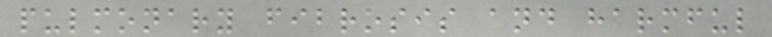pulmonary fibrosis and harmful
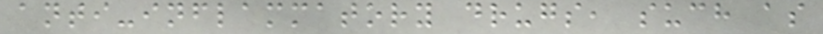anti-inflammatory drugs, such as
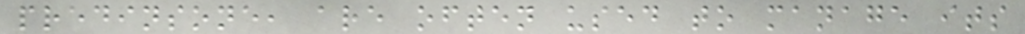predinsone, are often used to manage its
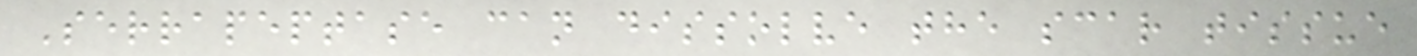Serrapeptase can dissolve the scar tissue
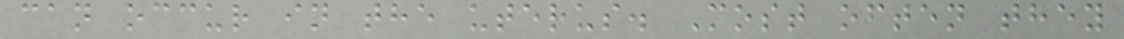can occur in the uterus. Most often they
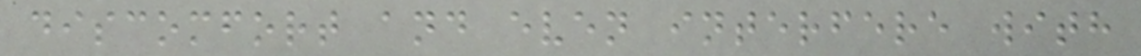discomfort and even interfere with
